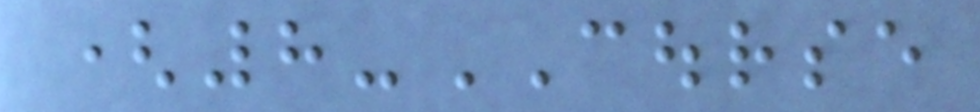(8-COURSE
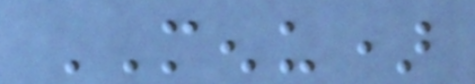MENU)
